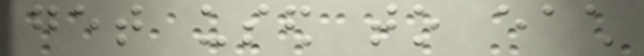get used to each
